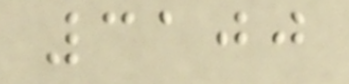3100
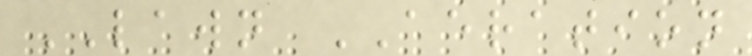LAWN AERATION
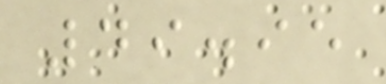49.95
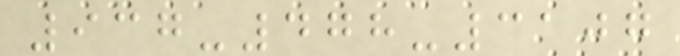937-478-3107
